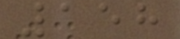158
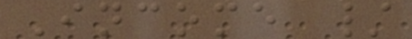Income /
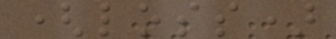(loss)
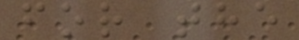for the
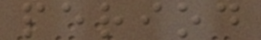period
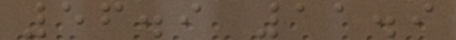56.9 11.9
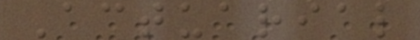Actuarial
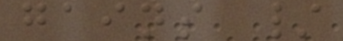gains /
